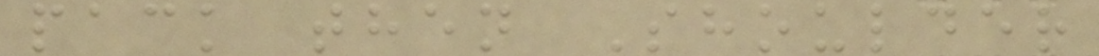pack then Shoulder
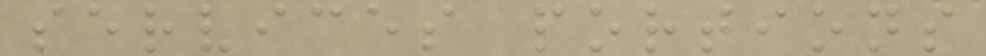services portions
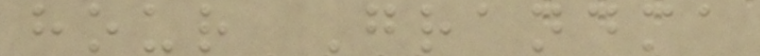hour Grandma
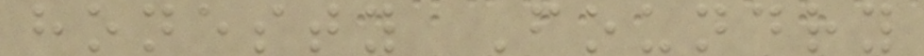honesty Foundry
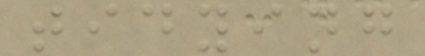tidying
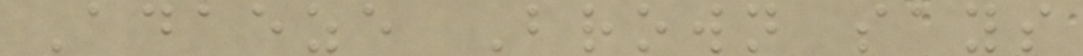Adaeze Brown says
